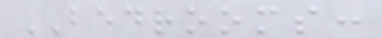BEDROOMS:
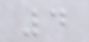4
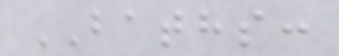BATHS:
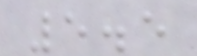5.5
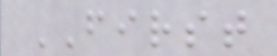FIRST
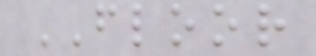FLOOR
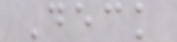Deck
